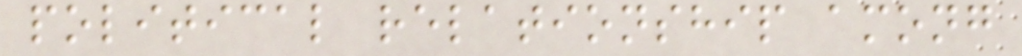political relationship among
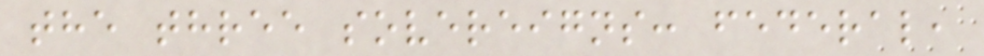the three sovereigns: federal,
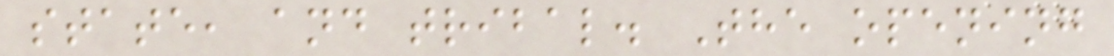state, and tribal. The opening
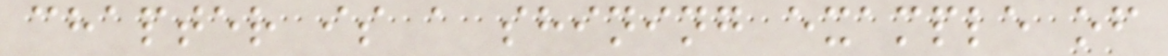chapter is a shining example of
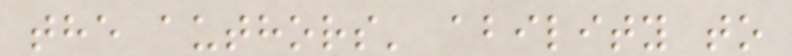the authors' ability to
